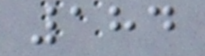184
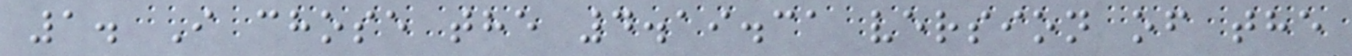1. I chose the 4.19.31 version of the
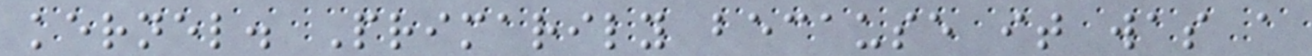kernel. Primarily because it was a
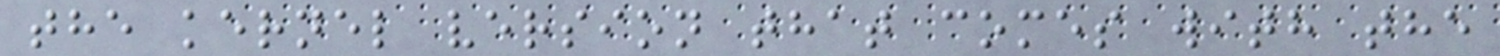the kernel version that comes with the
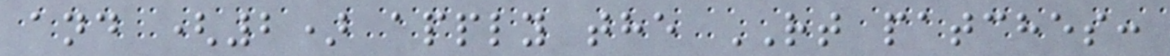and (2) apply the RT patches:
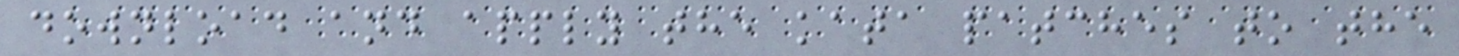download and apply the kata patches to the
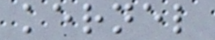kernel
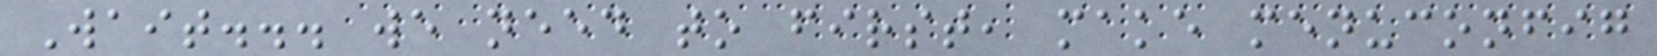Wait... we need to first, make menuconfig
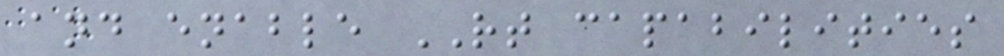and enable RT capabilities
